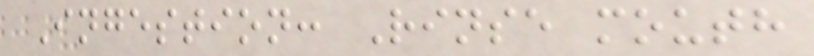Ingestion: Rinse mouth
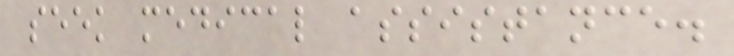seek medical assistance.
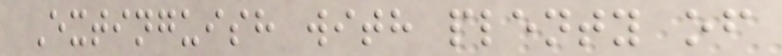Extinguish with plenty of
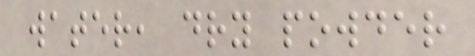water, dry powder
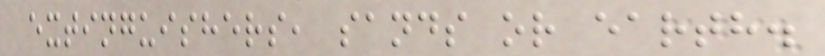extinguishers, sands or earth.
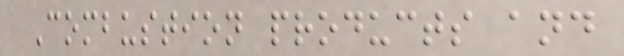Combustion products and
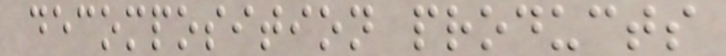decomposition products
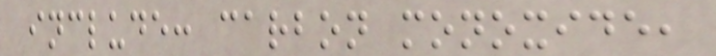include: carbon monoxide,
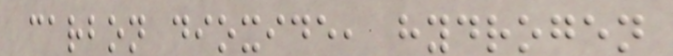carbon dioxide, hydrogen
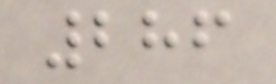286
